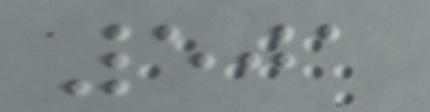501
